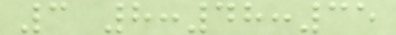3 8:48:35
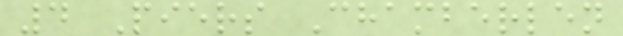4 Piers Chamberlen
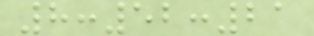8:52:21
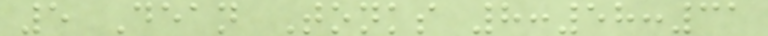5 Dean Tonks 8:58:31
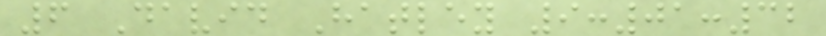6 David Hatley 9:01:32
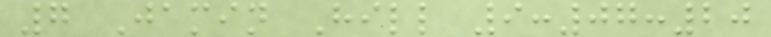7 Jamin Hill 9:07:20
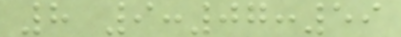8 9:07:59
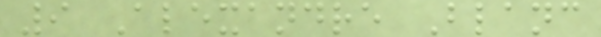9 Alexandre Blanc
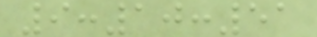9:10:51
